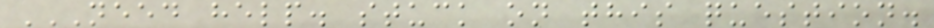NEED HELP. STUCK ON THIS QUESTION.
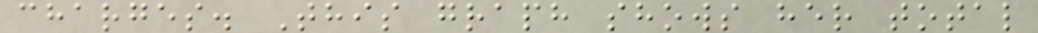charges. This graph shows her total
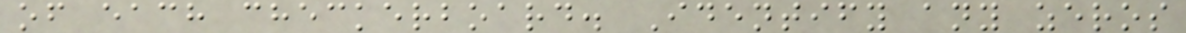of each checkerboard. Identify any zeros
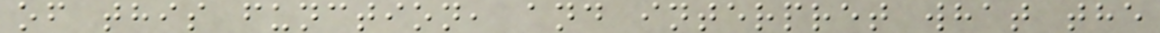of this function, and interpret what the
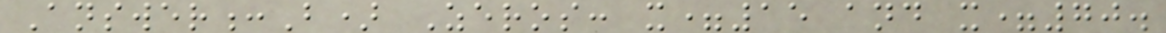Answer:B) Zeros: x=15 and x=70.
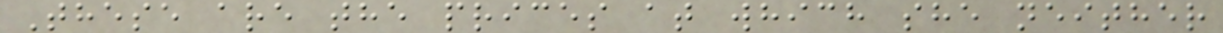These are the prices at which she neither
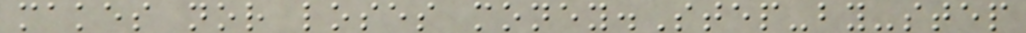makes nor loses money.Step-by-step
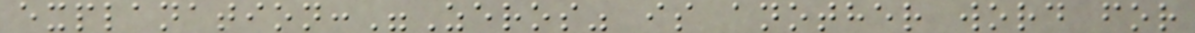explanation:"Zeros" is another word for
